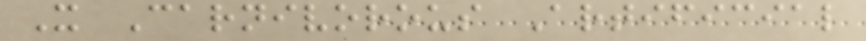X Carnivorous Artificial
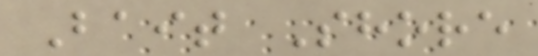Bait Shore
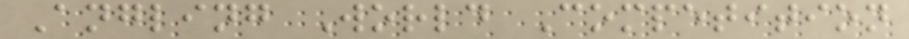Angling World Competition
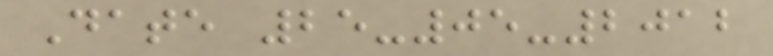Date 25-05-2012
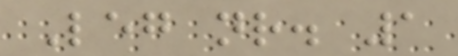Leg nr. 1
